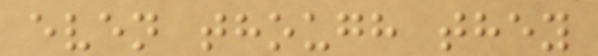even though they
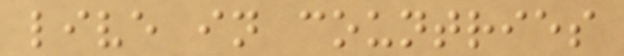live in countries
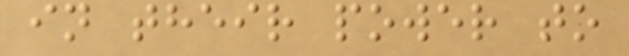in their power to
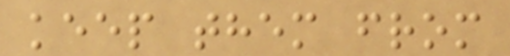keep them from
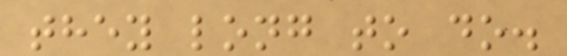they long to do.
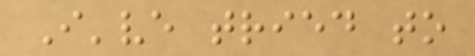I've tried to
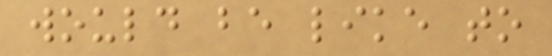would be like to
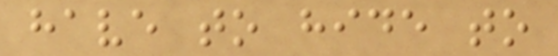have to hide to
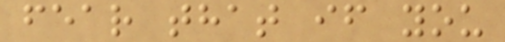fear that if you
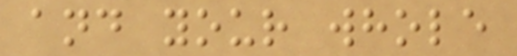and your whole
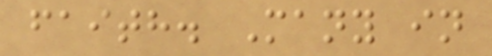faith. Many in
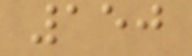150
